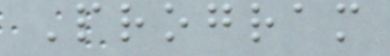Program
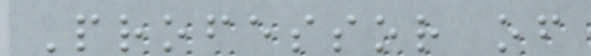Professor of
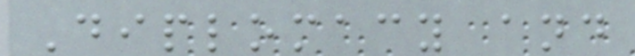Diplomacy and
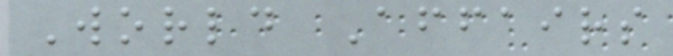World Affairs
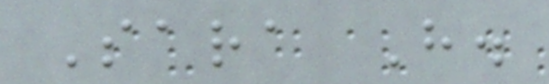Sara H.
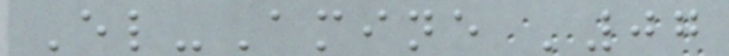El-Amine '07
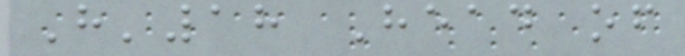H'18 Head of
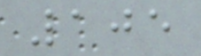105
